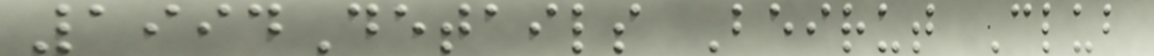1994Details Beirut Club
